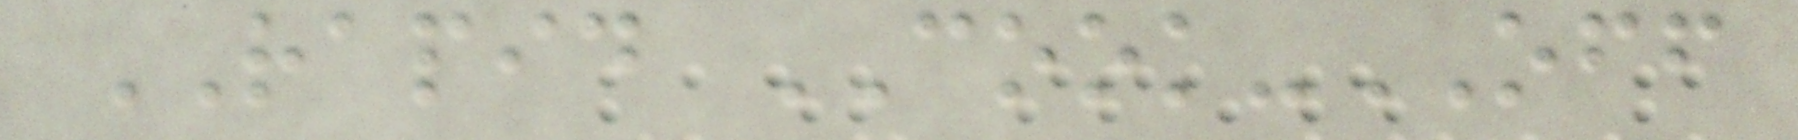RAPID COOK-OFF
